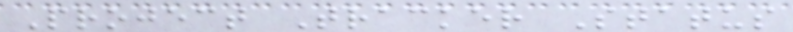Project Tracker Status
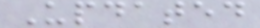Updated
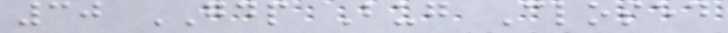30 GDP Bug Closed
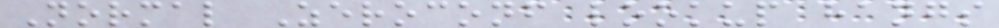Normal Zeroconf lookup hangs
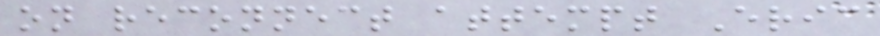on reconnect attempt Eric
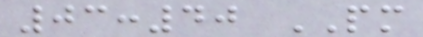03:40 PM
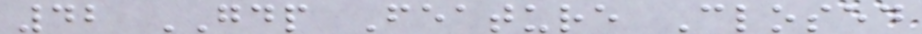42 GDP Feature Closed
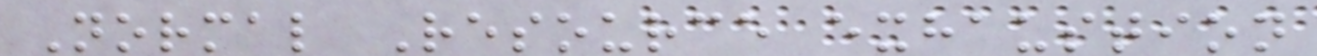Normal Resource exhaustion
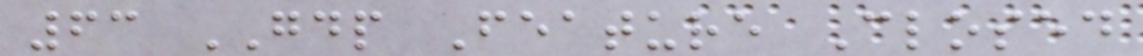63 GDP Feature Closed
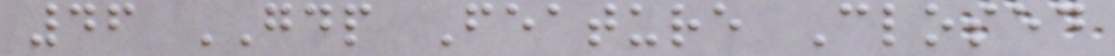46 GDP Feature Closed
